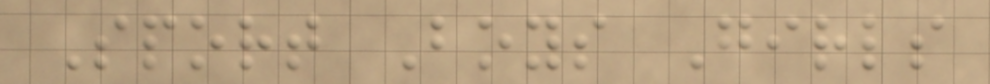Sport Boys Girls
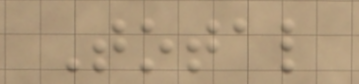Total
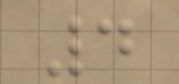4
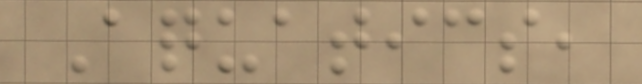Aquatics,
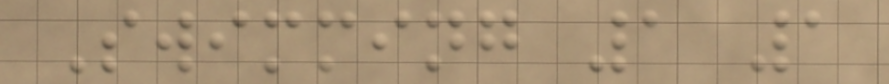Swimming 1 1
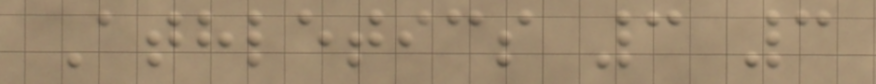Athletics 3 3
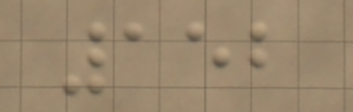152
